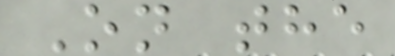On the
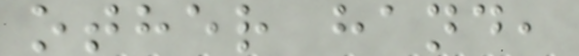other hand,
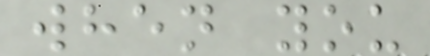when you
